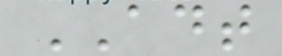ADT
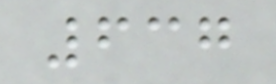637
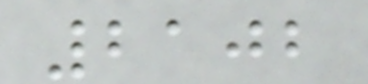2102
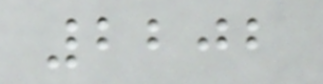2202
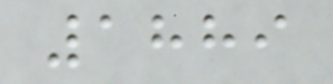1889
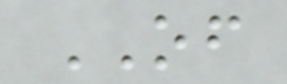OF
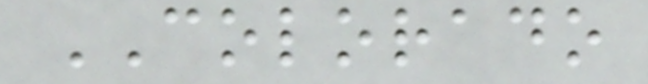COLORADO
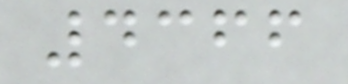4366
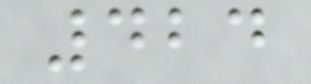424
